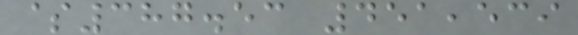$387.53 451,539
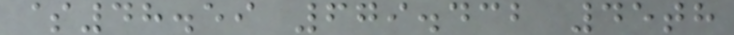$48.59 679.432 45th
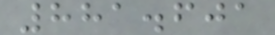881.601
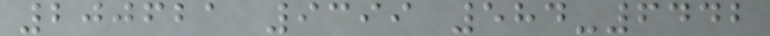200621 9399 584-6442
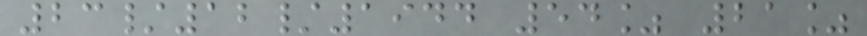23/12/1944 54% 21%
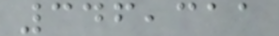346,311
